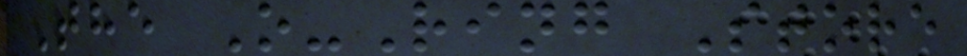The O-Ring Store
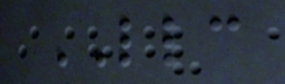LLC
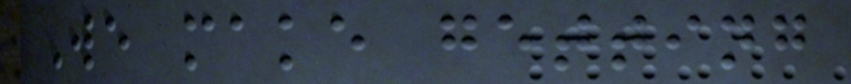We make getting
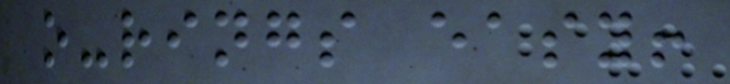o-rings easy!
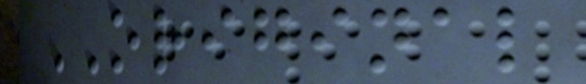ORIGINAL
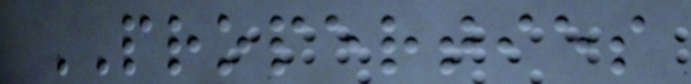PROPERTIES
